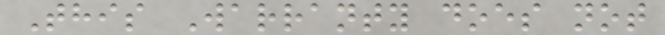This Warranty does not
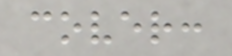cover:
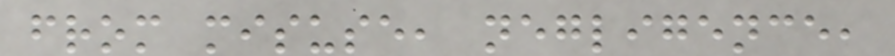from misuse, negligence,
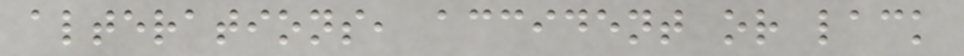alterations, accident or lack
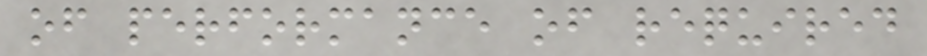of performance of required
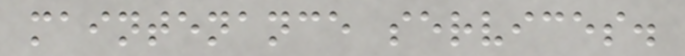maintenance services.
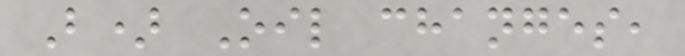B) Oil changes,
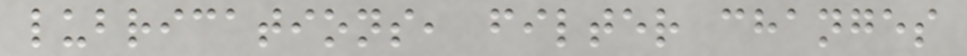lubrications, filter changes
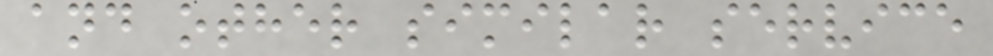and other similar service
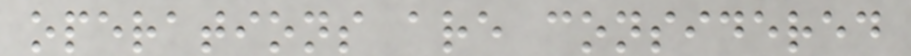operations are considered
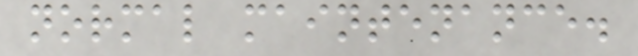normal maintenance.
